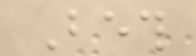Beth
